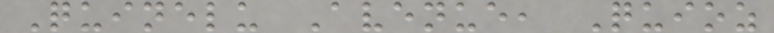Quinelu Avenue, Quioz
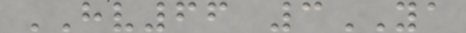HV66 3YA
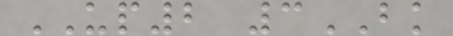UP2 3BK
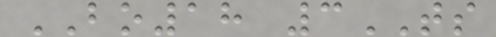BO18 3TS
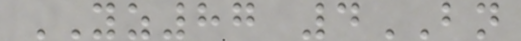YZ87 4BN
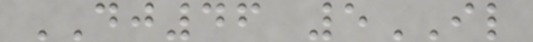DJ46 5IL
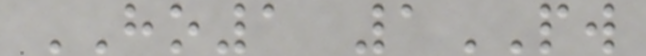HO1 1PW
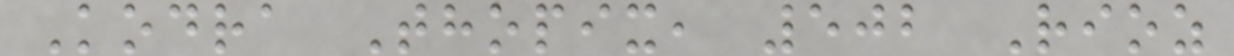Kodra Thopix, 502 Rioz
